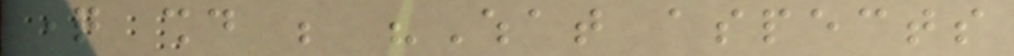question should be "What aspects
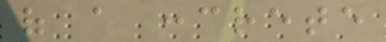of a concrete
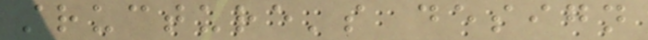structure's design
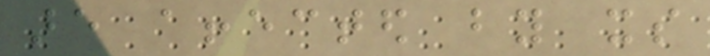are affected by its
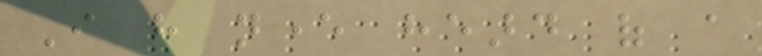I have never heard of a
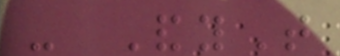- AndyT
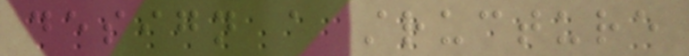design a structure
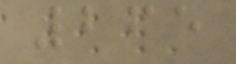265
